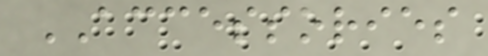ACCESSORIES
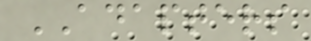ADAPTERS
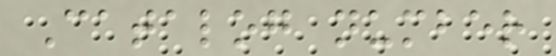Catalog number
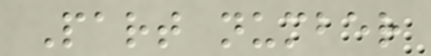Part number
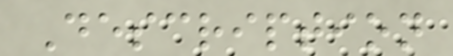Description
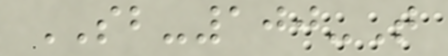SB-100-T
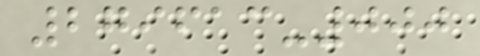279613-000
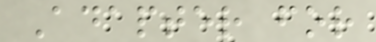Adapter for
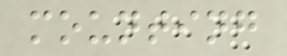mounting
